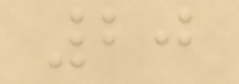20
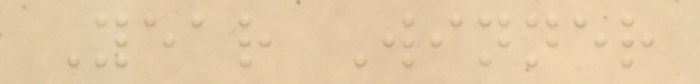Year Winner
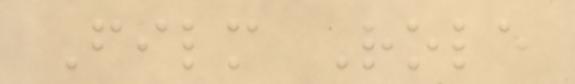Film Role
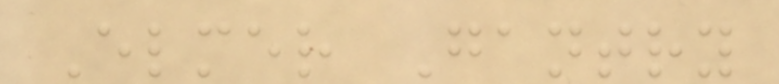Elmer Gantry
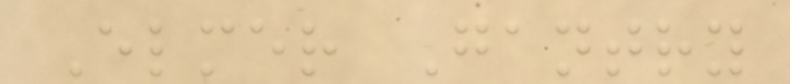Elmer Gantry
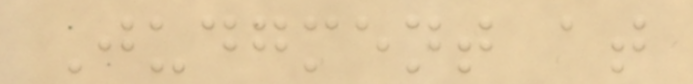Judgment at
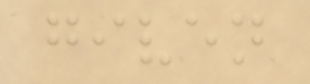given
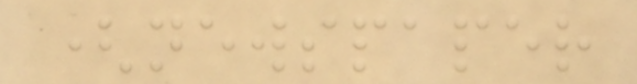(newspaper
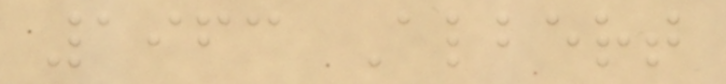1963 Albert
